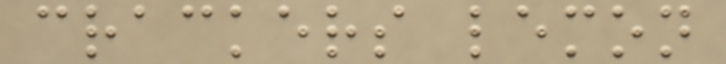crackers lemon
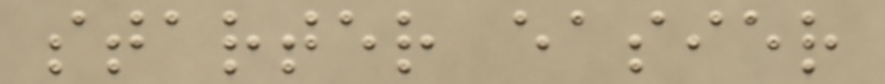starter easier
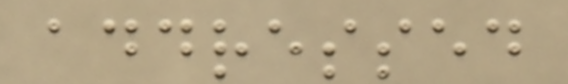addressed
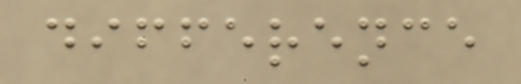difference
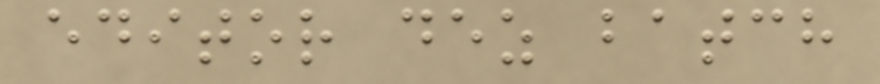editor dez batch
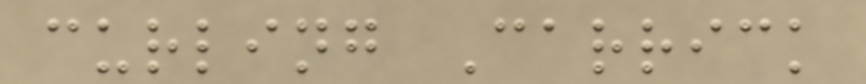curling Carrick
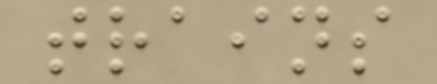trains
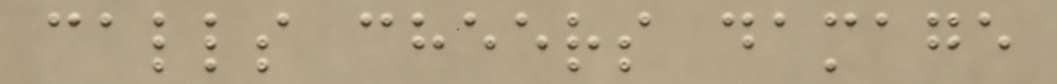calls cheers damage
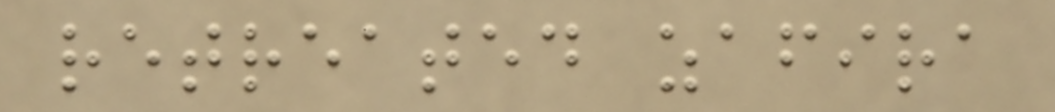retreated zafira
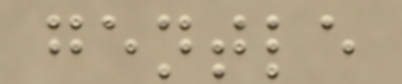gentle
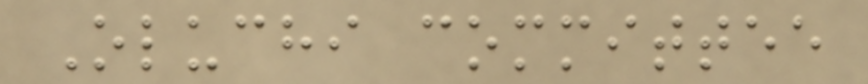Oluchi committee
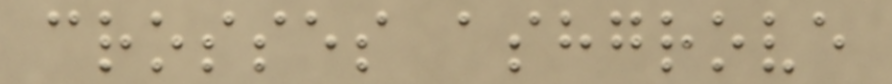crosses ashgrove
